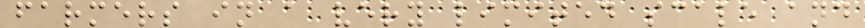farmers in a very limited scale and
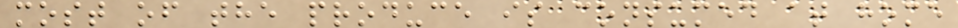most of the produce is consumed at home
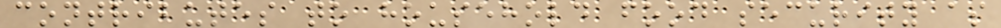contributes to household food security as
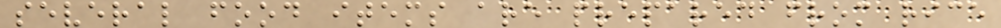several food items are prepared from rice
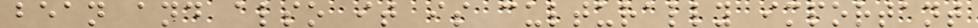bean and also it is culturally important
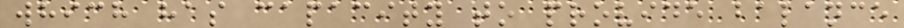which has capacity to provide balance
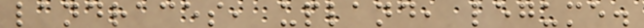landraces, upland, legume.
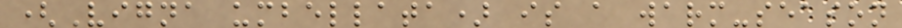(Vigna umbellata) is a warm-season
